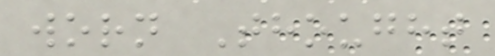worn Thought
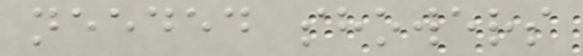needed showers
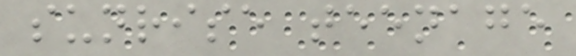sunrise teenage
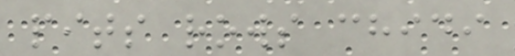pits rows chidi
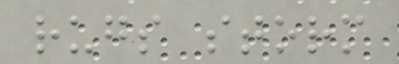rugs storm
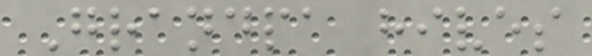Grandpa hives
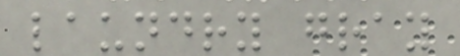laundry gray
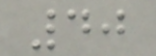40
